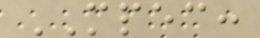MPEC:
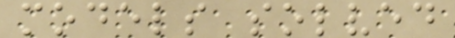models solved
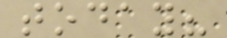today?
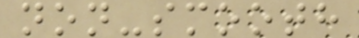non-smooth
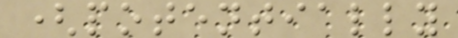(potentially
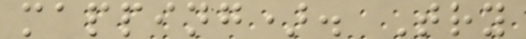mapping). Try
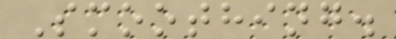Smoothing.
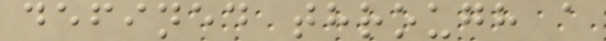defined through a
